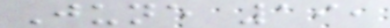June 19,
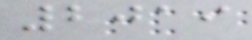2019
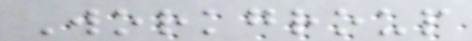Workgroup
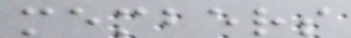members
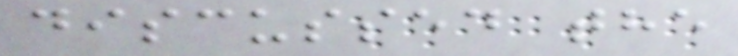discussed the
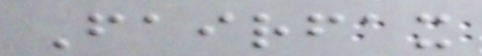Fairfax
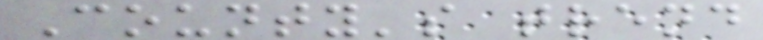County's trend
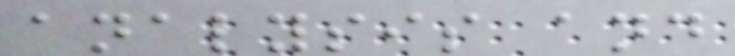analysis and
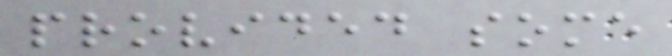provided some
